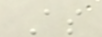As
